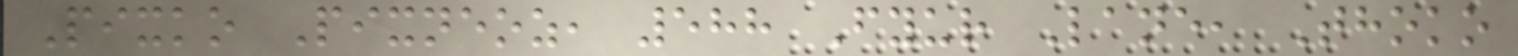Pixko Pixneoz, 588 Fyur Lane, Thoko
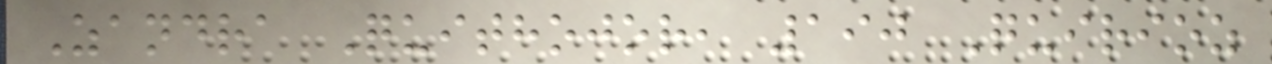Zandra Quithojor, 190 Quirioz
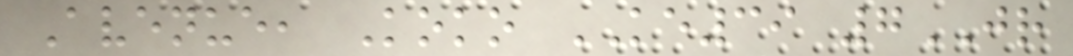Avenue, Koko KE39 7JR
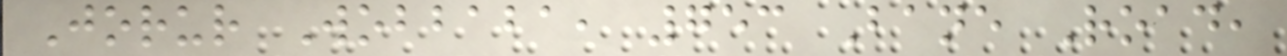Jorur Wobbaba, 753 Bane Road,
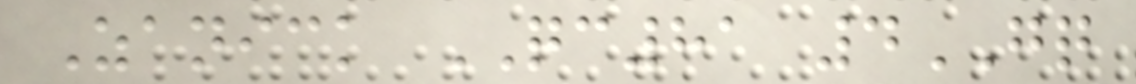Zanick QC81 4GQ
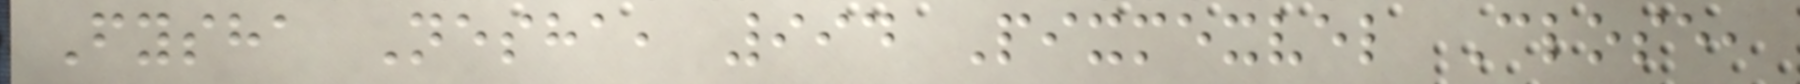Fysha Nesha, 994 Pixmexvel Close,
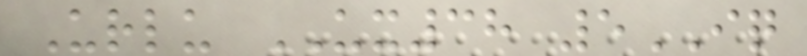Urlu UX38 5IQ
